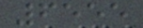6555
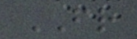FR
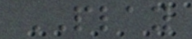PLAY
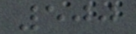500
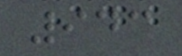943
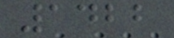1422
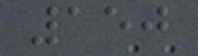150
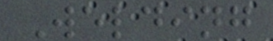Welding
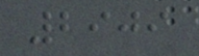2909
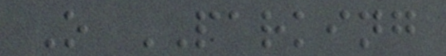O PARKING
